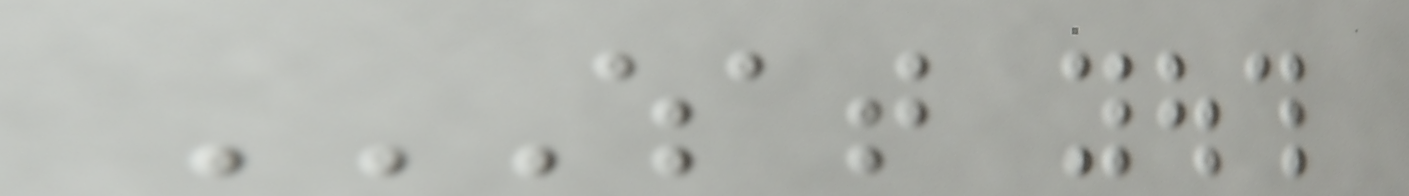WHAT YOUTH
